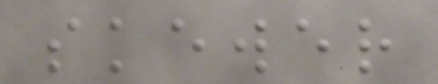skewer
